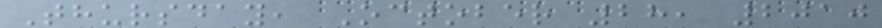Thursday, October 28, 2010
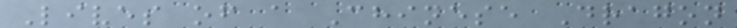Lives of a Chinese Dragon
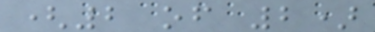(2 of 2)
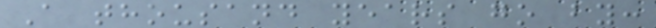A thousand years go by:
